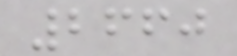2660
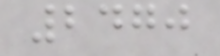2470
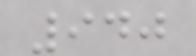940
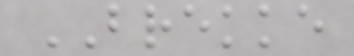BREKKE
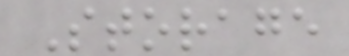Storage
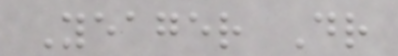Yeager Dr
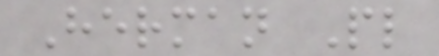Herman Pl
